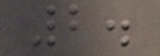2.
